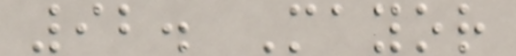92. Mayor
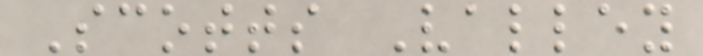Scotts Valley
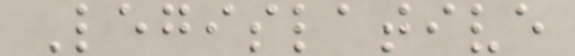Legislative
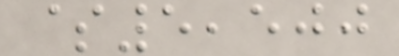$5,500
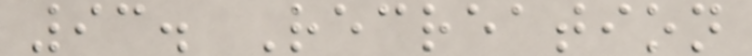93. Recreation
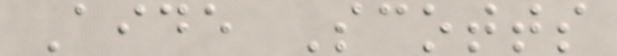Aide Scotts
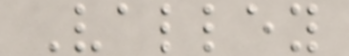Valley
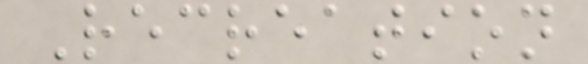Recreation
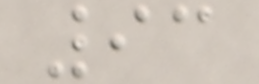93
